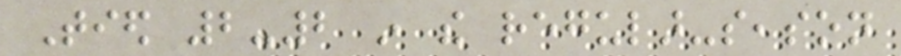Tied 2-2 in the regular-season
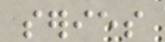series
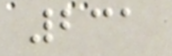231
